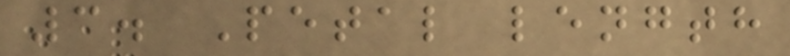3. Petal length
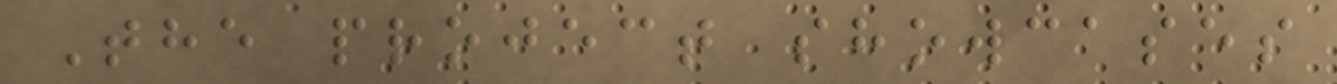The project showcases
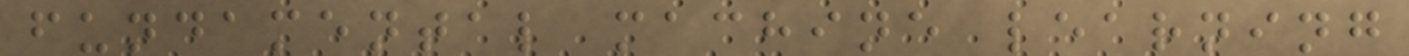fundamental machine learning
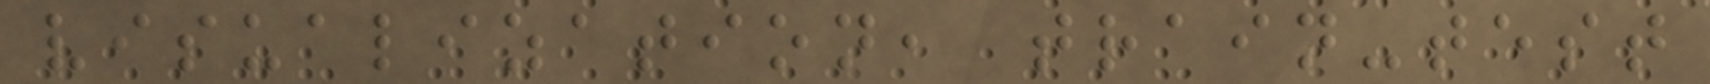visualization, train-test
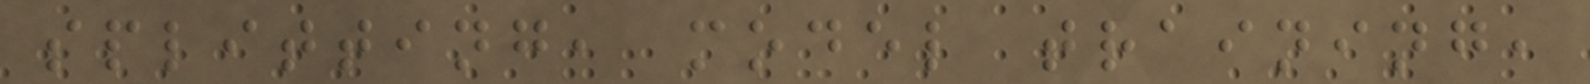splitting, model training,
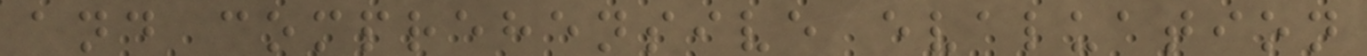and comprehensive evaluation
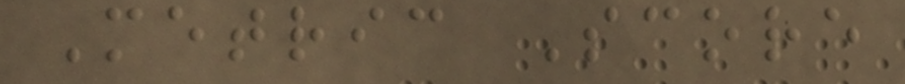Metric Score
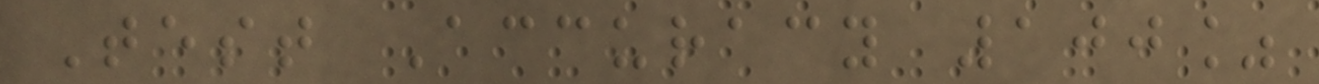Test Accuracy 100%
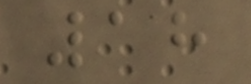18
